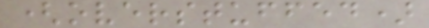(overstuffed)
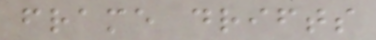frame drifts
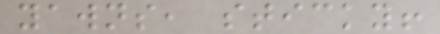yawns, sticky!
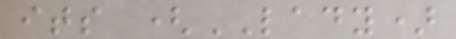its (LADY)
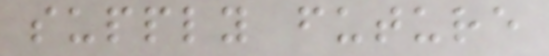supply future
